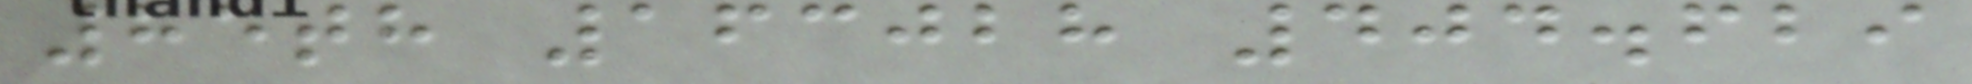85th 163028 404.629
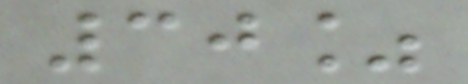30%
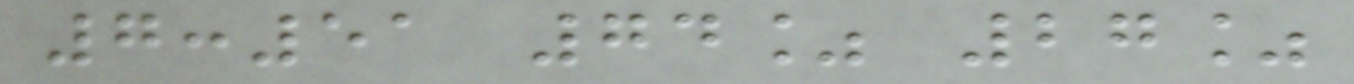7:51 74% 27%
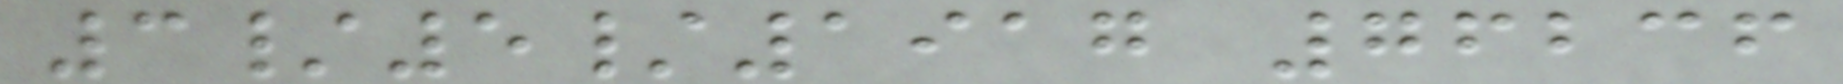3/5/1917 76236
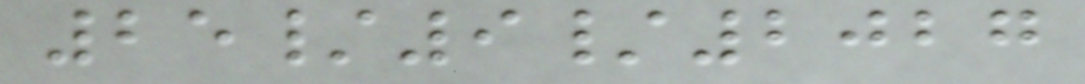25/9/2027
